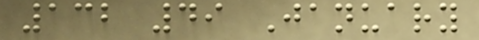132 49 January
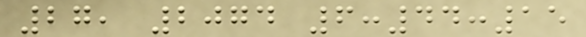27, 2074 6:44:15
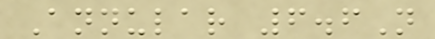Annular 6.6N
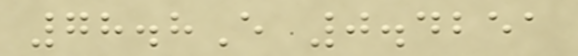78.8E 0.4251
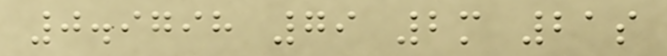0.9798 79 2m 21s
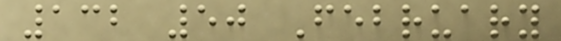132 50 February
